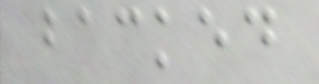backed
